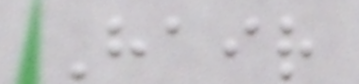Hair
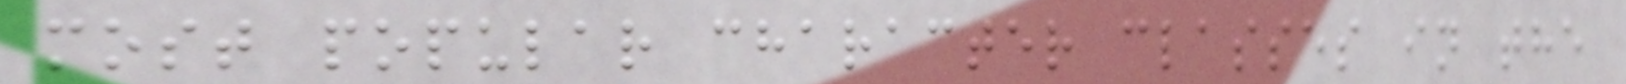most popular character classes in the
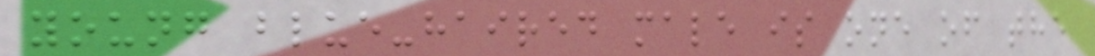young blue-haired male is one of the
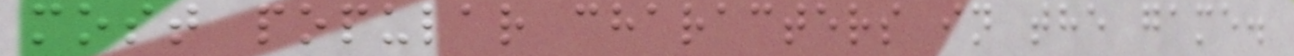most popular characters in the game.
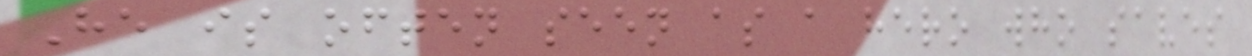He is often seen as a hero who saves
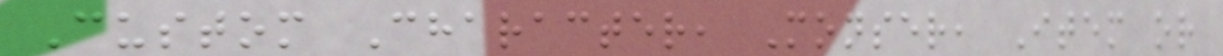Custom Character, Monser, Item or
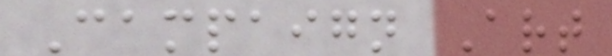Campaign Art
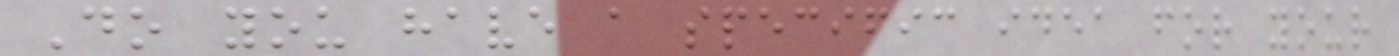Do you have a specific idea for your
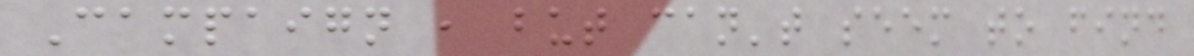Campaign , but can't seem to find
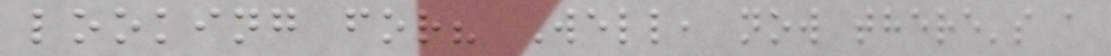looking for? Well, now there's a
